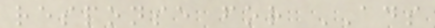response for ADS
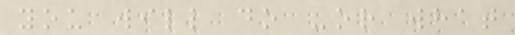you will do -or what
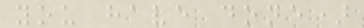you have done)
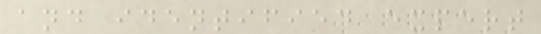and identified expert
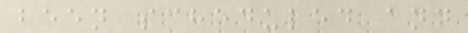been scheduled and
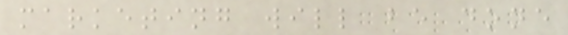marketing will be done
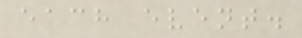each event.
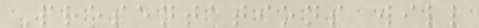Presentations will
